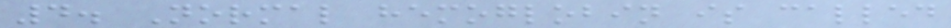4. Normal hemoglobin is called
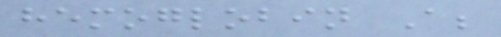hemoglobin A;
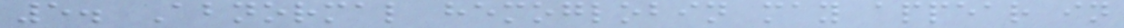5. Abnormal hemoglobin may appear in
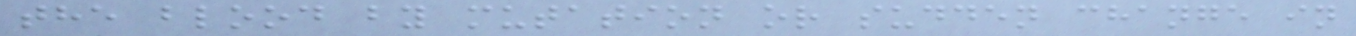the blood by mutation or sudden change in
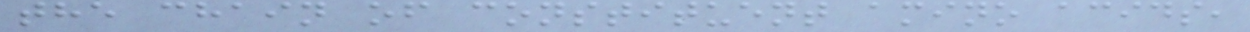the chain of constituent amino acids,
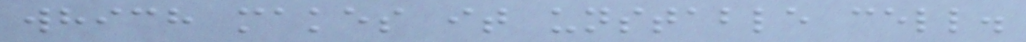which makes it unstable cell.
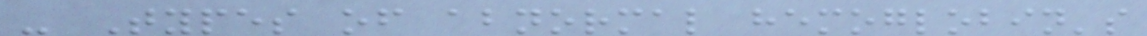- Types of abnormal hemoglobin's
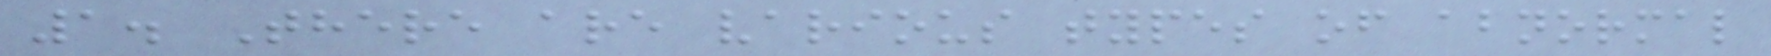1. There are various types of abnormal
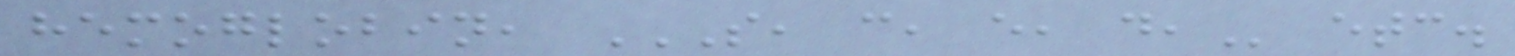hemoglobin, S, C, E, D, etc.
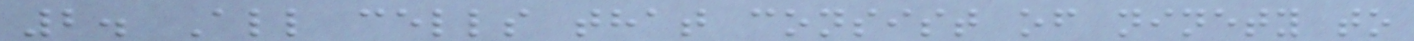2. All cells that consist of ninety to
